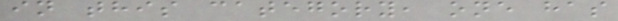in this category, one has
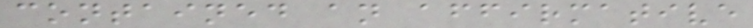contained an affirmative
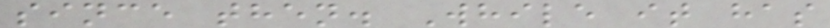since then. While it has
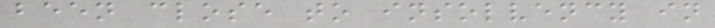been close to insolvency in
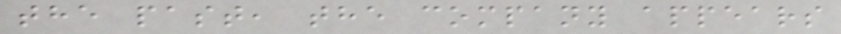the past, the company appears
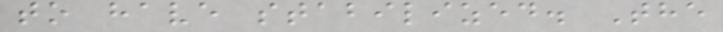to have stabilized. The
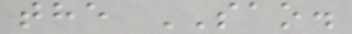the SAO.
